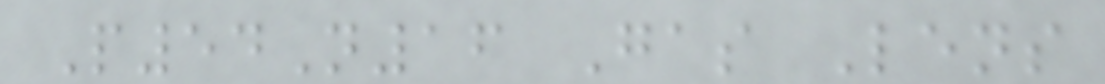P54N16 Gas Lens
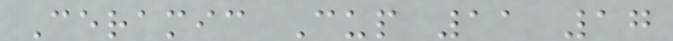Ceramic Cup 11 17
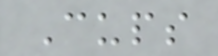Cups
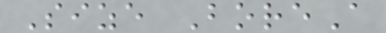Size BoreA
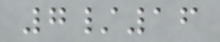7/16
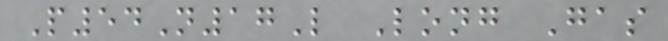P54N17L Long Gas
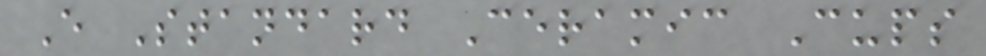E Standard Ceramic Cups
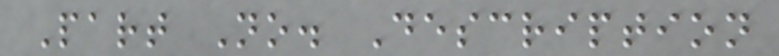Part No. Description
